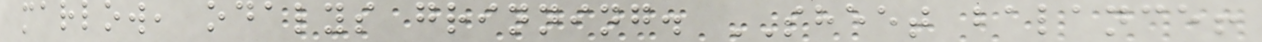marlow, odalys grinning. SHEET balance!
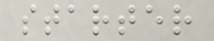starter
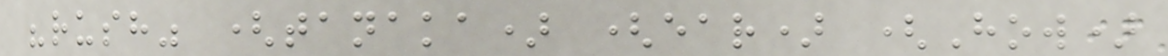"rush" (tanaka) (ear) (How)
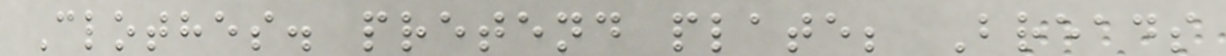Clothes. pretend plate; Breads
